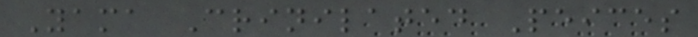Yama Crinilated Peices
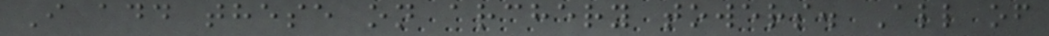I add these on archery towers. All of
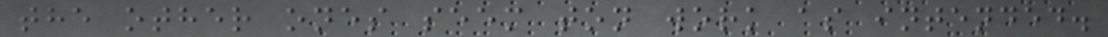the other ones seem ton work as intended.
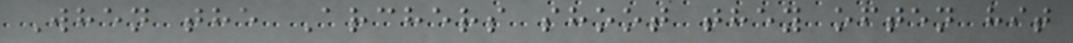When the Archers shoot they often hit
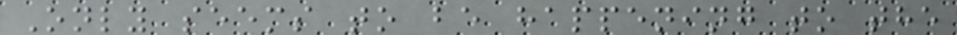Only seems to be happening to the
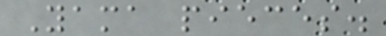Yama pieces.
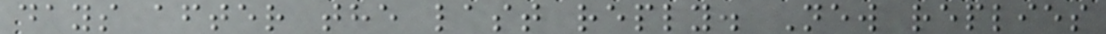days after the last reply. New replies
